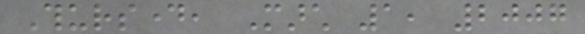Thursday, March 1, 2007
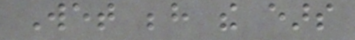Wet behind the ears
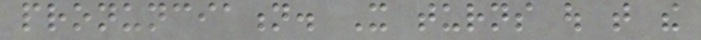pronunciation. It turns out that the
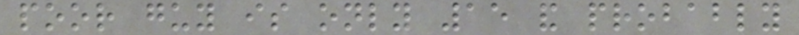poor guy is only 15 and probably
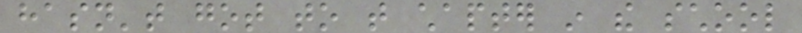hasn't got to that chapter in the school
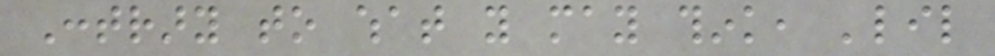Contrary to what you may think, 'lil
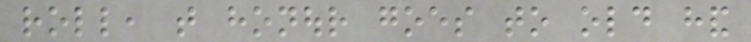roll, that honour goes to old hand
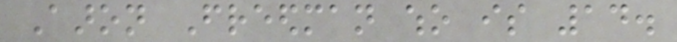Aaron Freedman who is 14.
